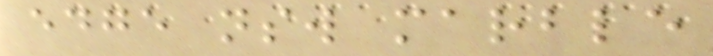edge nsw marble
